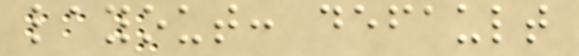layout: default
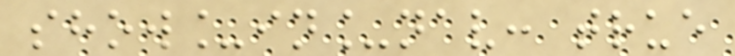show_in_nav: true
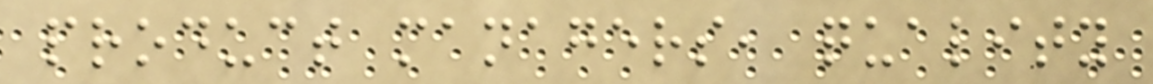product managers, quality
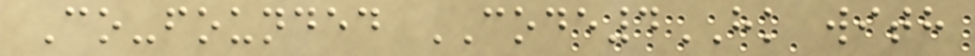Co-founded CODE4HK with
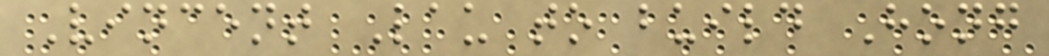Vincent Lau to build Hong
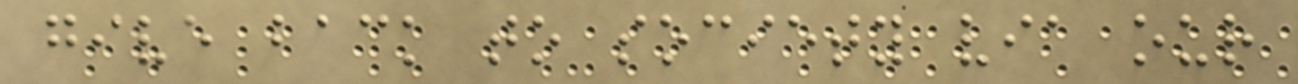give back to society via our
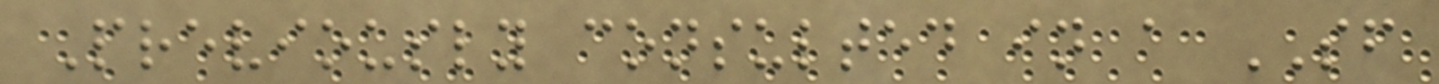Previously consulted in a SF
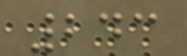243
